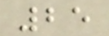25
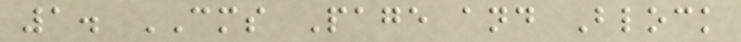1. CMS Page and Block
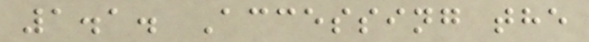1.1. Accessing the
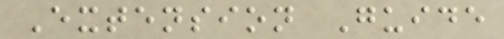Extension Guide
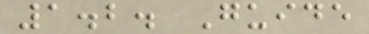1.2. Guide
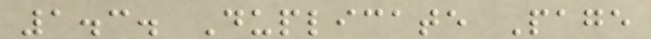1.3. Duplicate Page
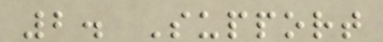2. Support
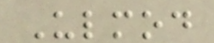Ulmod
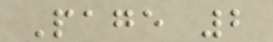Page 2
